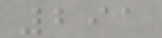291
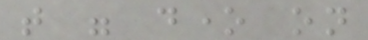that were done on
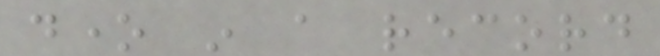done in a record
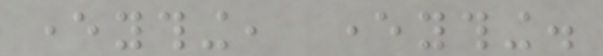everything, everything.
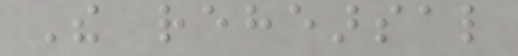The rehearsal
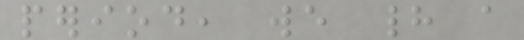period, we had a
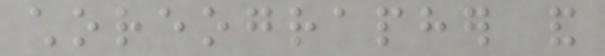choreographer and
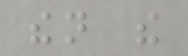then the
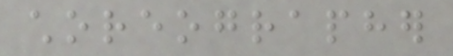choreographer
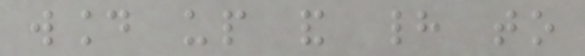wound up and had to
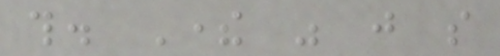this. There was just so
